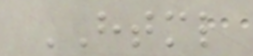HTML
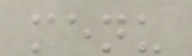menu
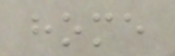home
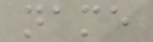name
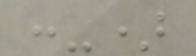:-)
